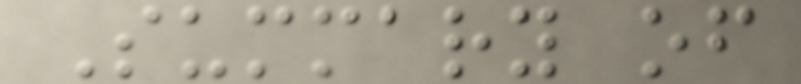Summary of
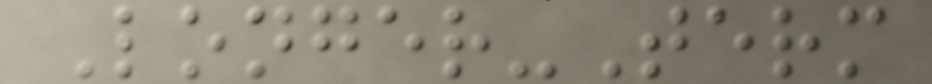Longer-Term
